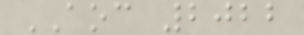AOC 2022
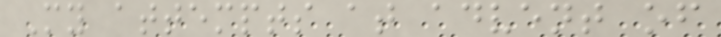My attempts at advent of
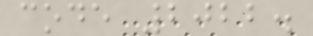code 2022.
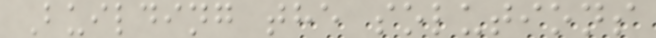Building the solutions
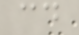cd
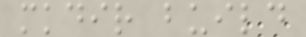mkdir build
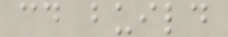cd build
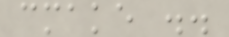cmake ..
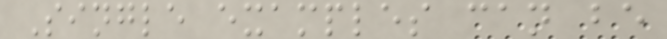Single examples can be
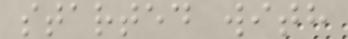started with
